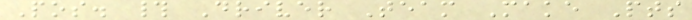Pos. # Driver Team Make Pts
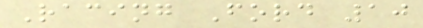Racing Ford 10
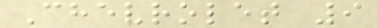Chevrolet 9
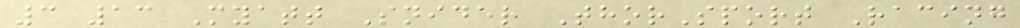3 13 Myatt Snider ThorSport Racing
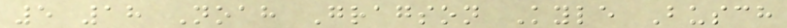5 18 Noah Gragson Kyle Busch
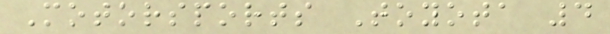Motorsports Toyota 4
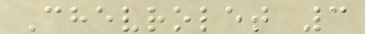Chevrolet 3
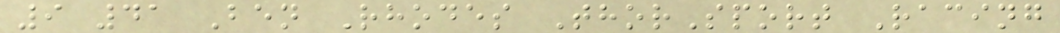9 41 Ben Rhodes ThorSport Racing
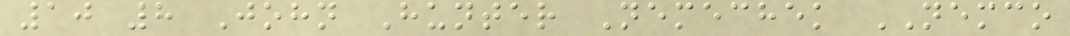10 8 John Hunter Nemechek NEMCO
